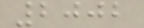2002
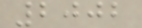2002
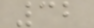32
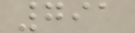791
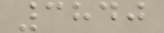3840
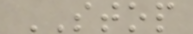STOP
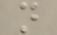n
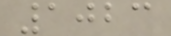1023
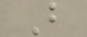B
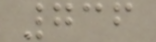736
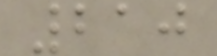210
